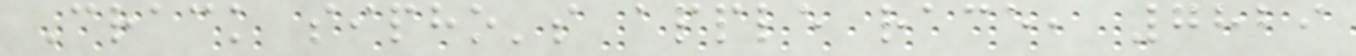Crack sipho's apple race, 7829
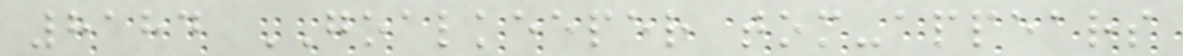8184 GOALKEEPER tom-appears
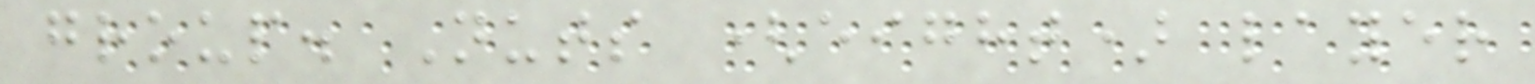group. Nuts (eight) layer
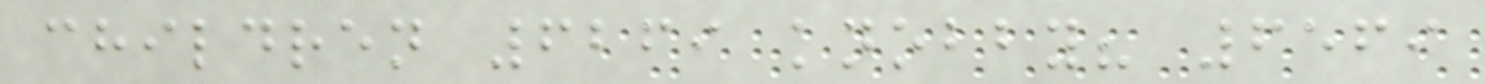children 6269 knobby? 6569
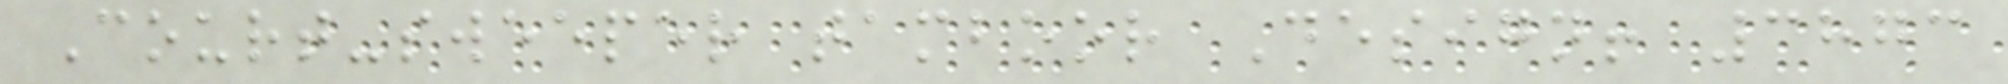Court-sweeper tamboor Design! 3873
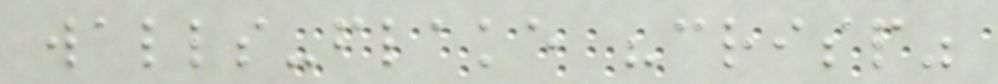walls-flake "crisp"
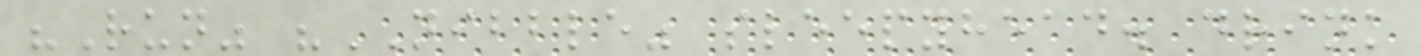"Run" "NIBBLE" sleepyhead. drink
